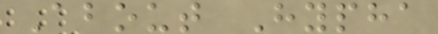About Hypha
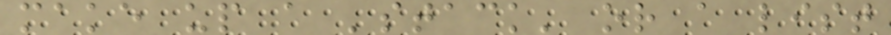make up a 'stack' or a list
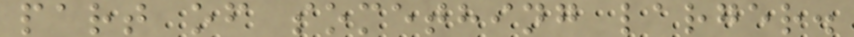part of something larger.
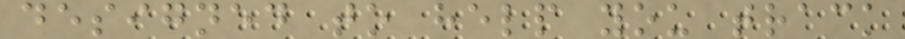designed to help you track
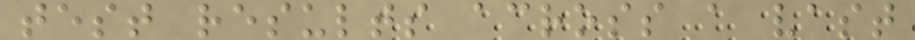test results across a vast
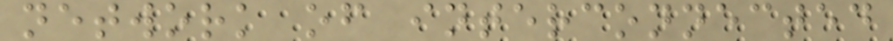network of interconnected
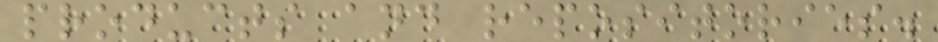products and repositories.
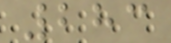283
